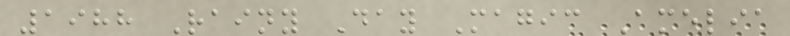1988 Rainy Day Magic Amelia
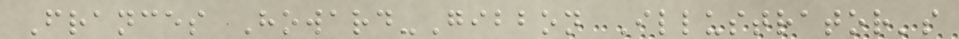Frances Howard-Gibbon Illustrator's
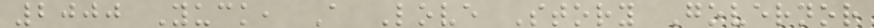2000 Yuck, A Love Story Governor
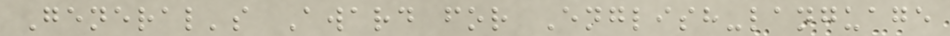General's Award for English-language
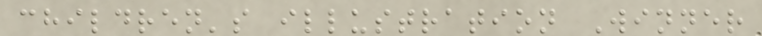children's illustration Winner
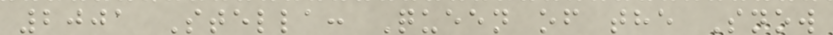2001 Stella: Queen of the Snow
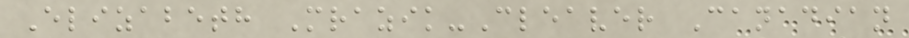Elizabeth Mrazik-Cleaver Canadian
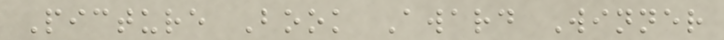Picture Book Award Winner
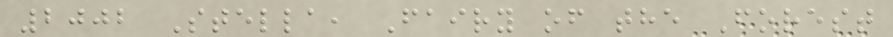2002 Stella, Fairy of the Forest
